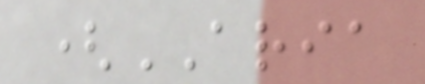(ARIA
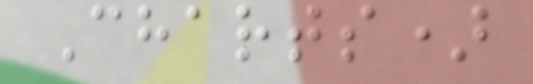Charts)
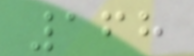168
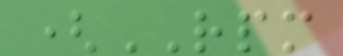(RPM
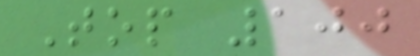Top 100
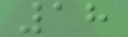18
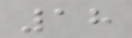18
